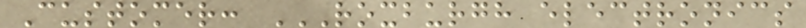Customer: ROXBURGH ELECTRONICS
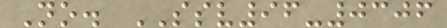No. SSV96-0306
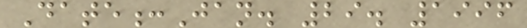Date:Jan. 29. 1996
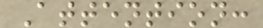Attention:
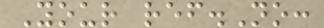Your ref.No:
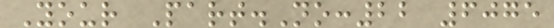Your Part.No:22 6075
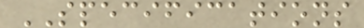SPECIFICATIONS
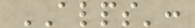ALPS':
